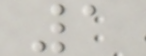1
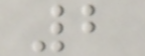2
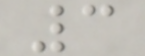3
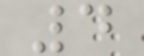4
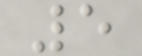5
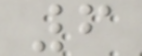6
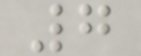7
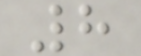8
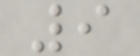9
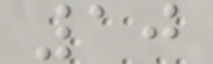10
